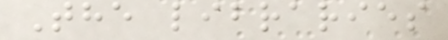The libraries
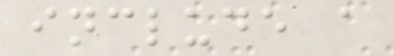include a
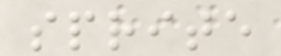sprite
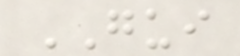GUI
